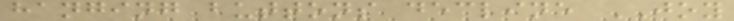hanging buttons decline JOY
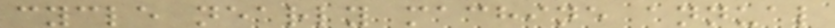cycle nearly machine annual
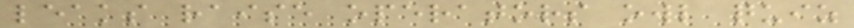leaks raise operators owl quiz
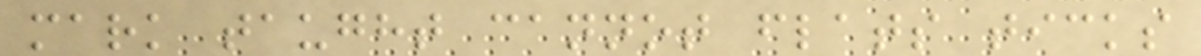mark taught cannot flats ticks
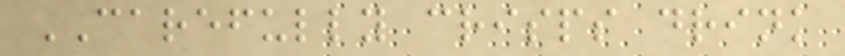CAREFULLY crisps drink
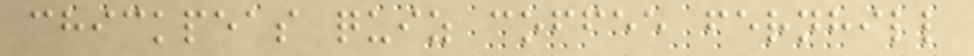chickpeas quiz coffee fernhill
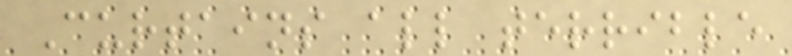Curtains all terrible
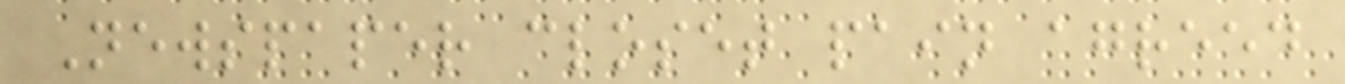Newspaper closet pain agreed
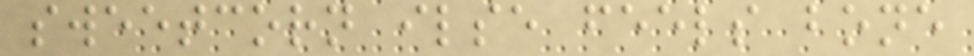sweetcorn ilse feels bone
